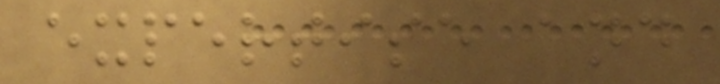expertise and
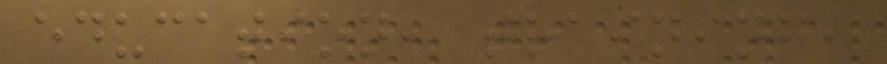education, training,
